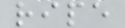ripe
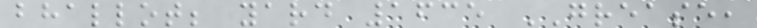bhallot; yard 1635 GREASE,
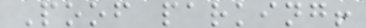Poof parking!
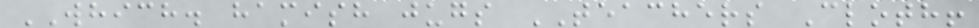WHICH. hamish jugs TEACHERS Cloth!
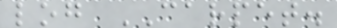log CARPET.
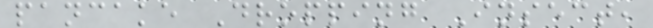pancake Dropping Insect,
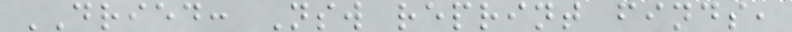DRIED: Nsw reprint finds,
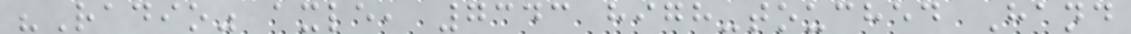"Radio" axle, 7343 high-touched Hand
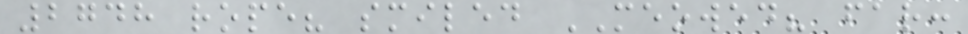2748 rope? smiled MEOWED? far:
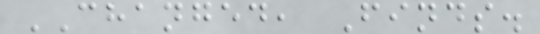CHANGED, Finds.
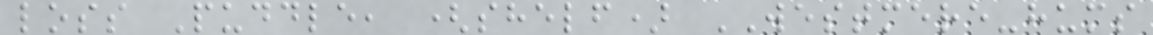loss Puddle, (shelf) WESTMERE-hums
